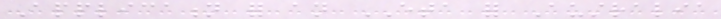Application for an ETA for Australia
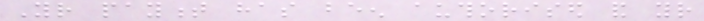Your payment has been authorised and your
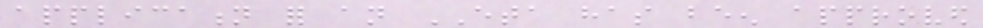application for an ETA has been approved
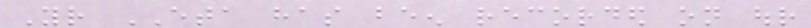Your ETA has been recorded on our
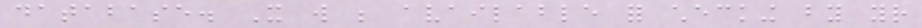database. It will be available for checking by your
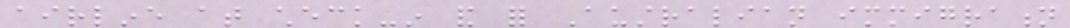airline at check-in and for Australian immigration
